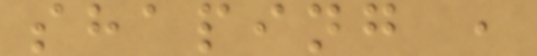shaping ,
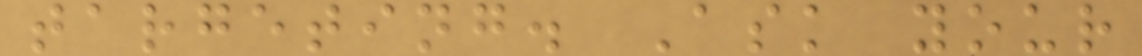targeting. Ask your
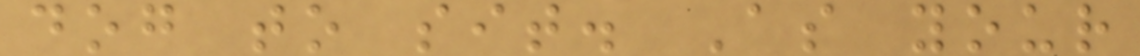dog to sit. As your
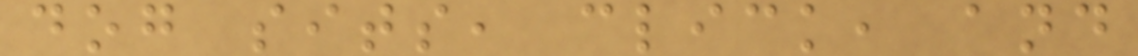dog sits, click, and
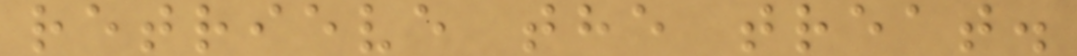retrieve the treat.
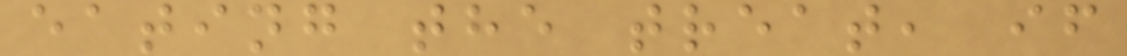eating the treat, if
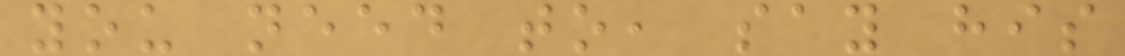you need to, say his
